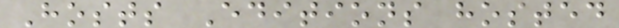Hosts Editions hosted
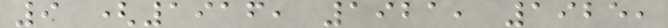9 (1916, 1921, 1925,
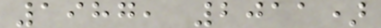1987, 2011)
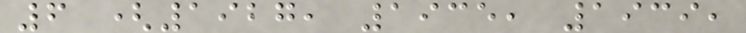6 (1927, 1935, 1939,
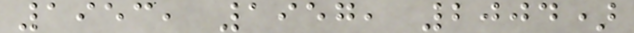1953, 1957, 2004)
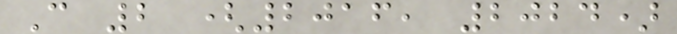C 2 (2016, 2024)
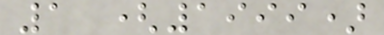1 (1999)
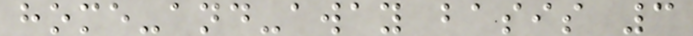home-and-away basis 3
